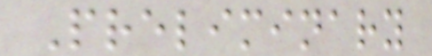Preliminary
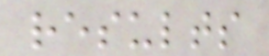results
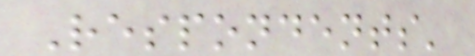Respondents'
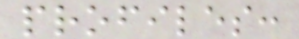profiles:
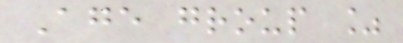Age group %
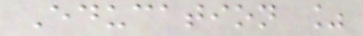Education %
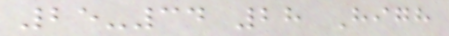25-34 28 High
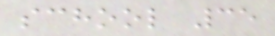school 35
